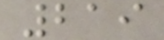219
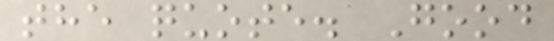the quote. Good
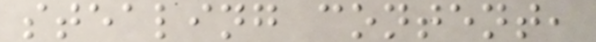stealing content,
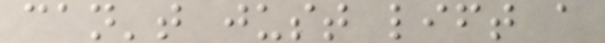can't just lift a
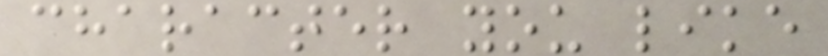character you like
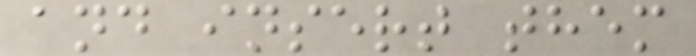and insert them
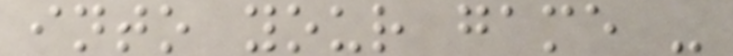into your game -
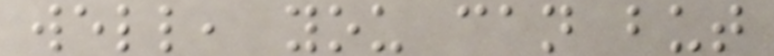well, you can but
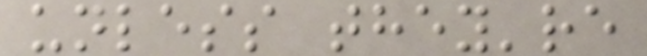unless they're
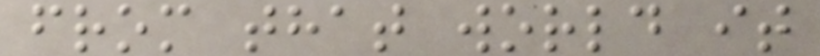from that world it
